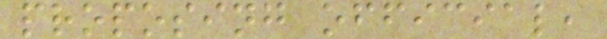proposing official,
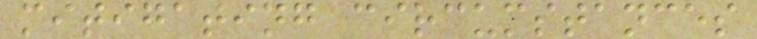mitigating circumstances
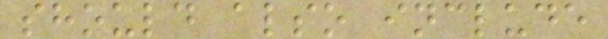should also include
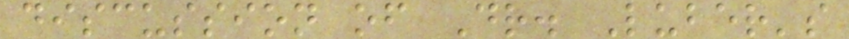discussion of Dr. Luber's
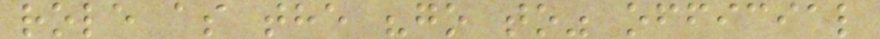role as the "go to" official
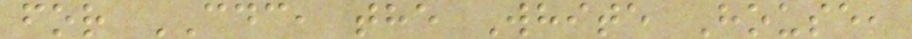for CDC, the White House,
